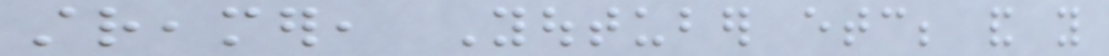streamer, Youtuber etc; and you
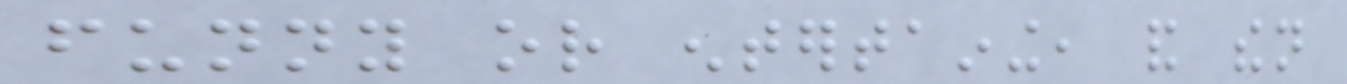funny or entertaining, and then
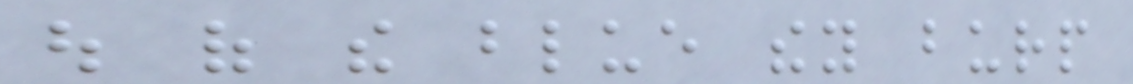out of the blue they burp
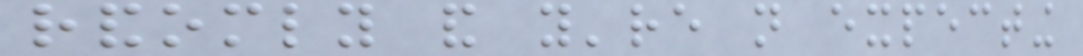randomly and you're not expecting
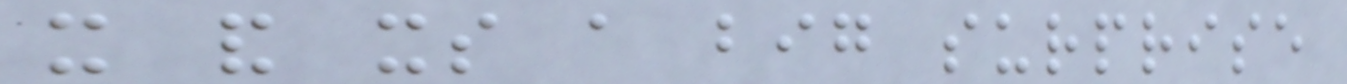it and its a big surprise
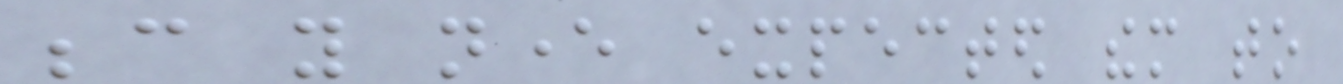because you never expected them to
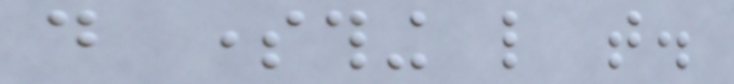do something like that.
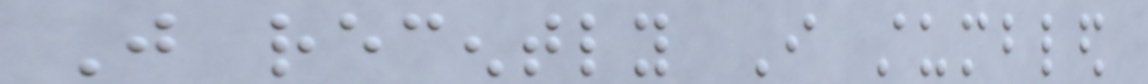Just recently I stumbled
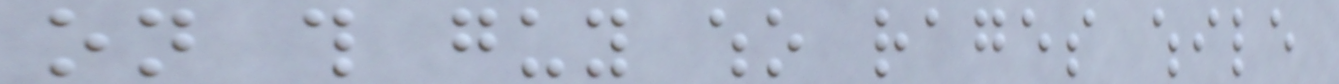on this guy who rages while
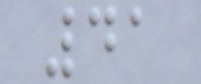41
